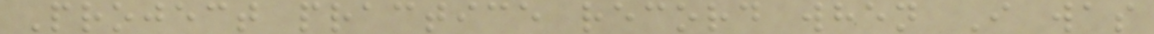Project practice record when I was
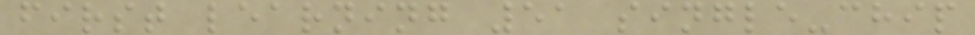first learning 51 single-chip
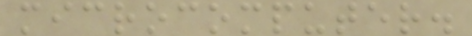microcomputer.
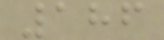186
